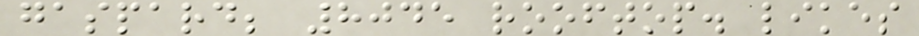gaspard; 8045 rooftop. likes
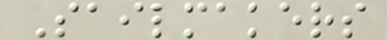Sailmakers
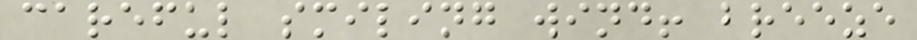careful smiling wind! breeze
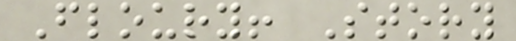Floury! Story
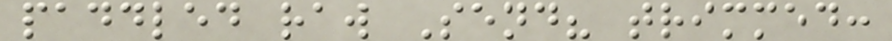paddled raw Send? trimmed:
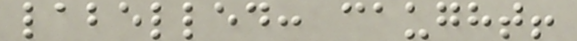labelled: caught!
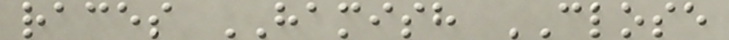races HAMISH CLOSE
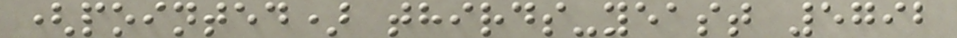(pointed) thirds-yeast 5792
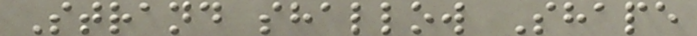Strand shallow Shape
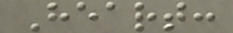Heart:
